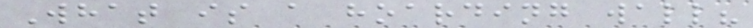What is a hoarding wall?
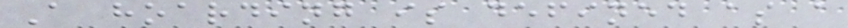A hoarding is defined as a
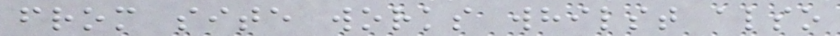from site works whilst also
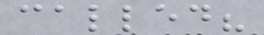called?
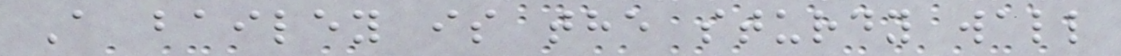A bailey is the sturdy wall
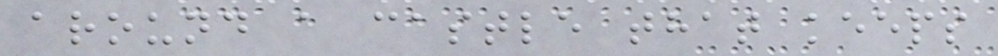around a castle that keeps
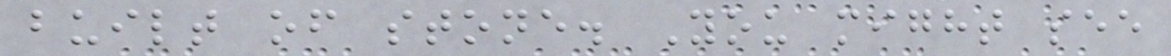built of stone. You might see
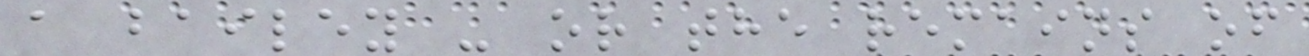a bailey - or the remains of
